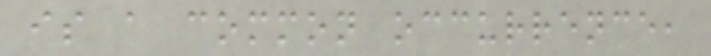is a common occurrence,
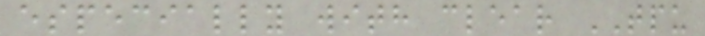especially with clear TPU
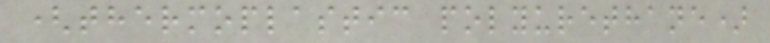(thermoplastic polyurethane)
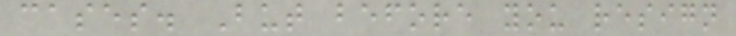cases. But before you resign
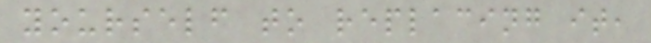yourself to replacing it,
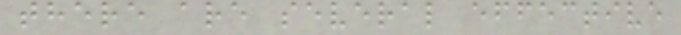there are several effective
